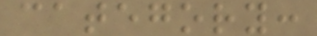category:
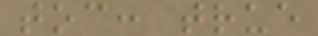toc: true
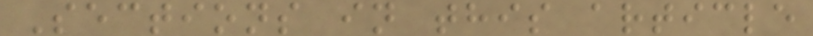Sections in this article
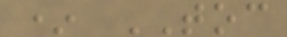* TOC
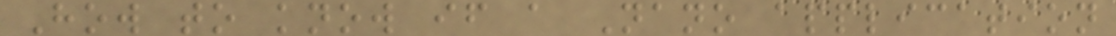How to know if a Nano application
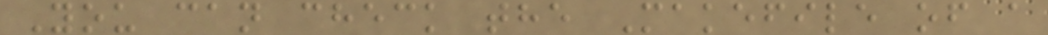You can check the Makefile of a
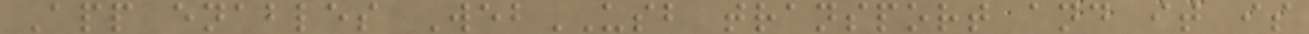App enables WebUSB transport and it is
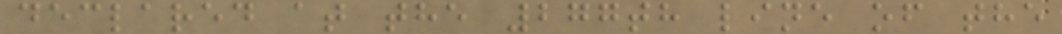declared at the 277th line of the
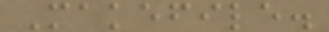Makefile.
